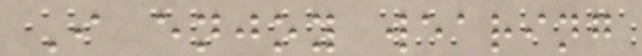I enjoy wearing
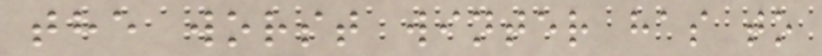the worst winter has to
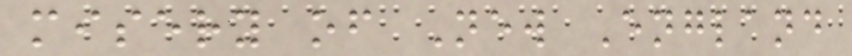misery of New England
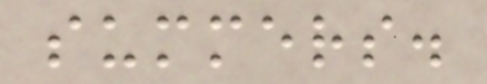summers.
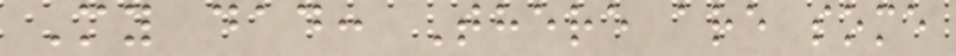My dad: There are some
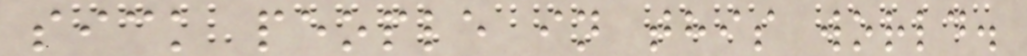sick people in this world.
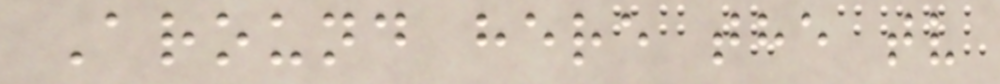Around here the tv
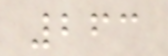263
